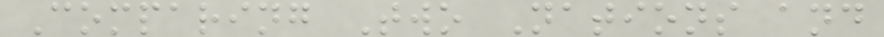Comparing Two Nations and
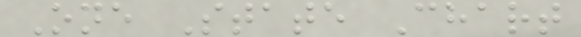One State Chart
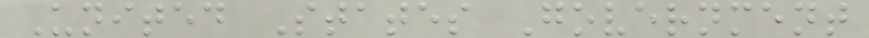United States Government
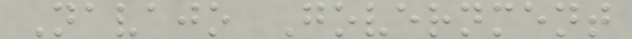Navajo Government
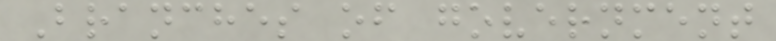Branches of government
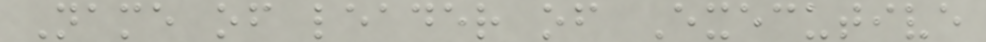Name of leader of Executive
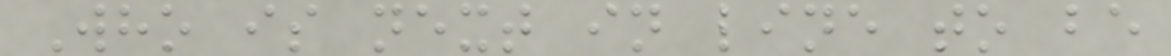Who is next in line to be
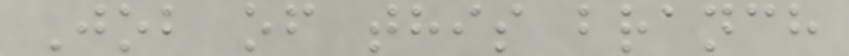Job of this branch
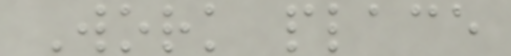Work place
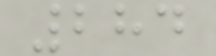284
